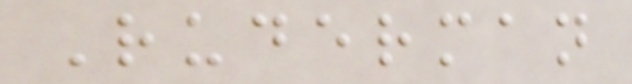Ruderman
